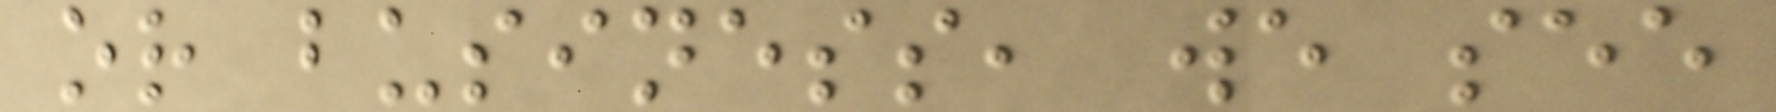or business, we see
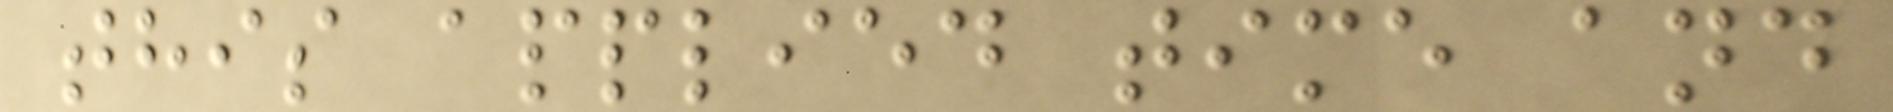this applied time and
